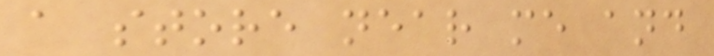a store near me and
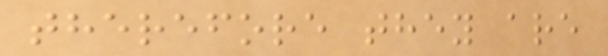therefore they are
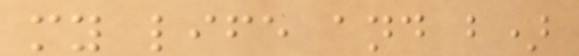my life and b)
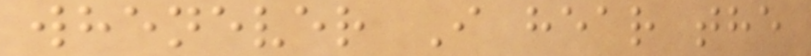whenever I hear the
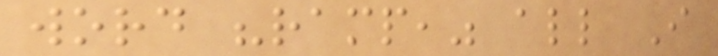word "ramp," all I
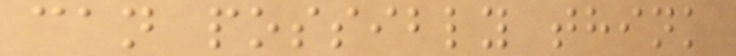can possibly think
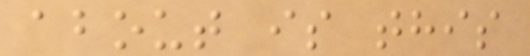about is this
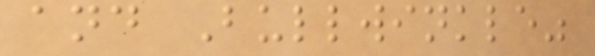and Bullwinkle"
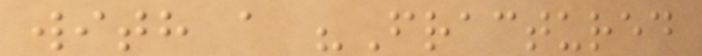with a "Fractured
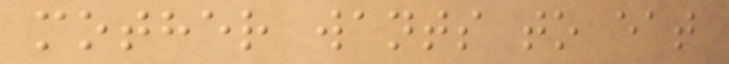mother wants to eat
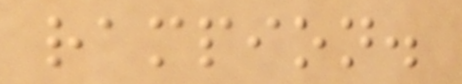rampion.
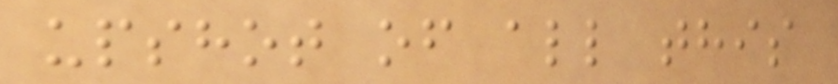upshot of all this
